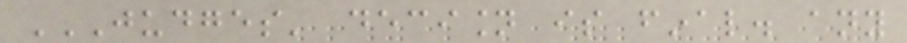JUDGES' DECISION IS FINAL. ANY
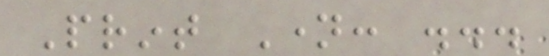Print Name: ...
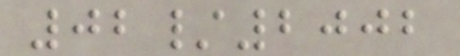02/2002
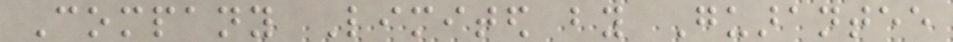Company Limited by Guarantee
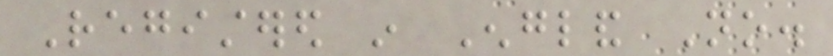Registered in England No.
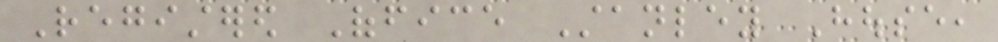Registered Office Stanley House,
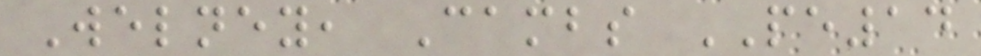Welney, Cambs PE14
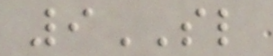9SL
